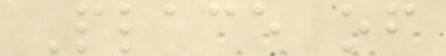Place of
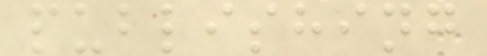publishing
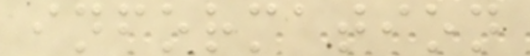information
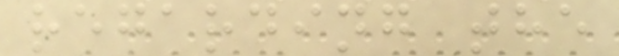regarding the
